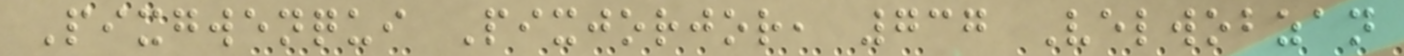Pixgwenqui Pixjorjor, 737 Velwobzan
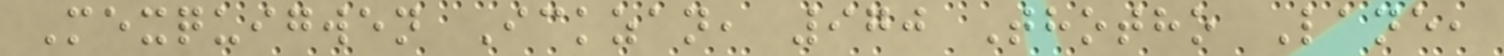Mexquigwen Ickzan, 970 Thotho Lane,
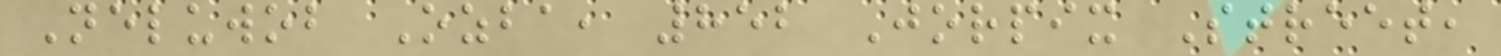Neluwob Ozba, 852 Jorpix Street,
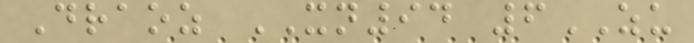Draoz XN94 6ZU
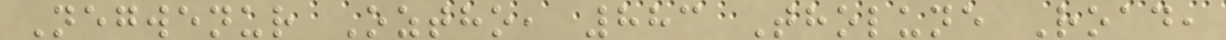Negwenur Oztho, 883 Tholune Road,
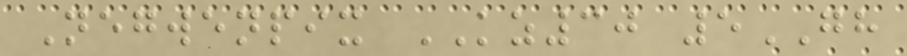Negwenpix KZ30 5GH
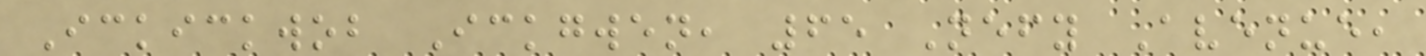Ickickwob Ickgwen, 65 Nefy Avenue,
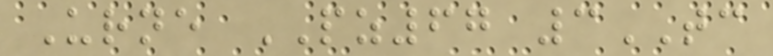Urne PZ67 3TC
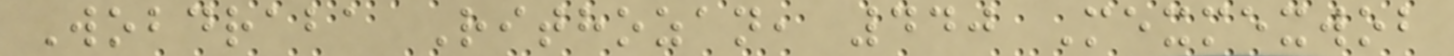Wobdraba Rithozan, 440 Mexmexwob
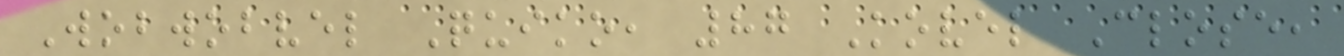Wobwobvel Quiko, 87 Kovel Close,
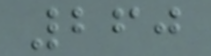260
